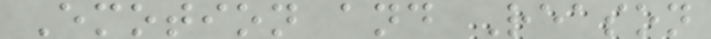Emotion and Reason
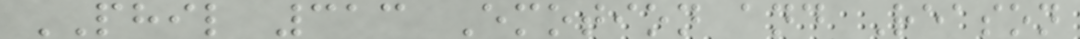PHIL 313 Emotion and Reason
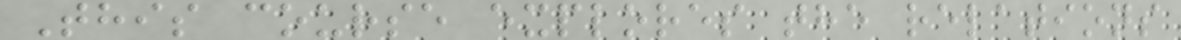This course explores the relations
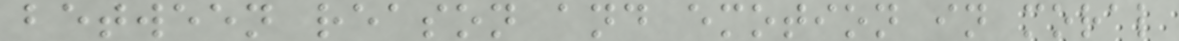between reason and emotion in moral
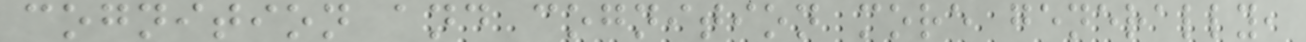cognition and cognition more generally,
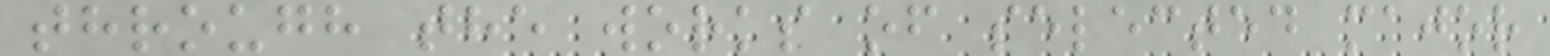through the works of selected major
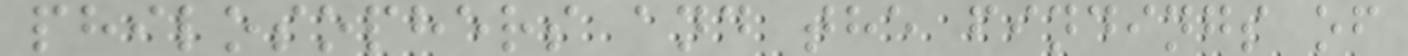philosophers and the findings of
